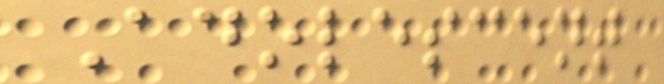Adolescent
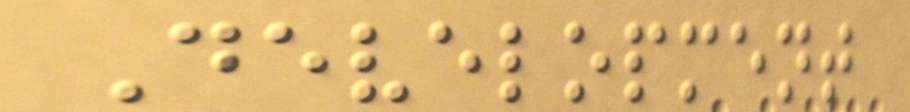Development
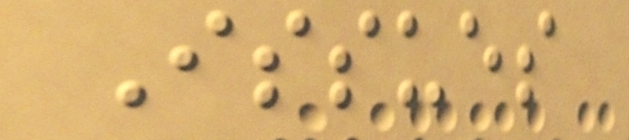Issues
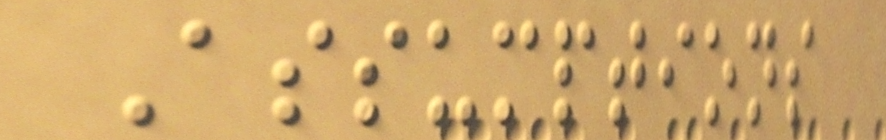Assumptions
